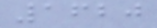1620
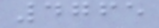4765
